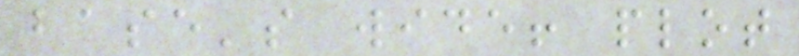base's wide! plot
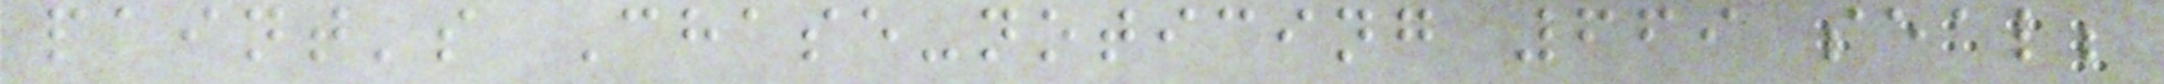paint's Chase-noticing 669 seal;
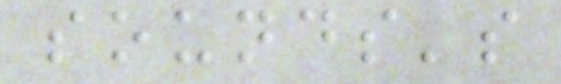sounds's
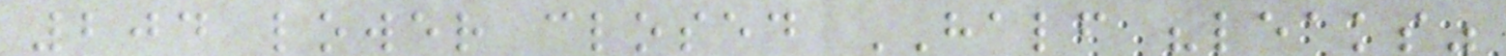204 lower closed HALF "leaks"
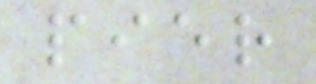pier
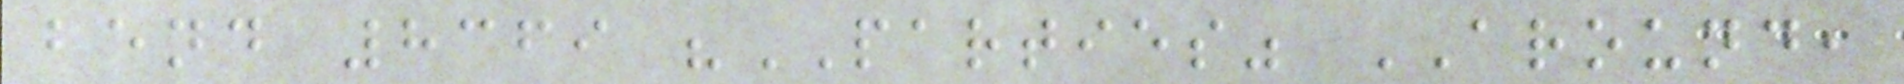bend 8369 "PARTIES" AROUND,
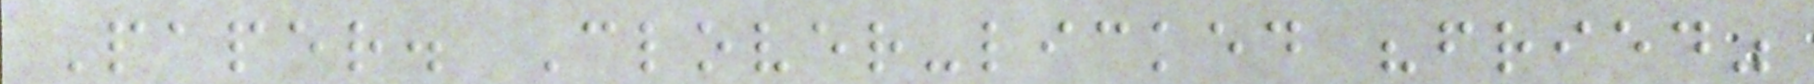Paper. Clover-licked "fried"
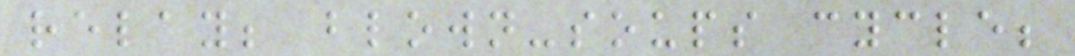relay; blown-soups cycle;
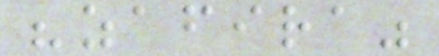"zafira"
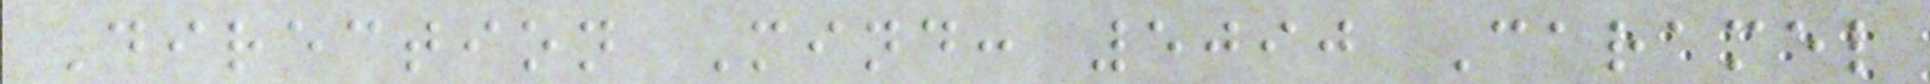Direction Mind: 5090 Caramel
